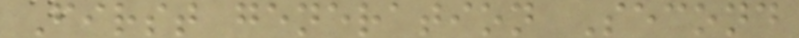First generation Second
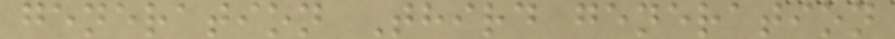generation Third generation
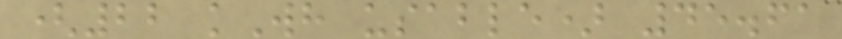(22 kWh usable) 45.61
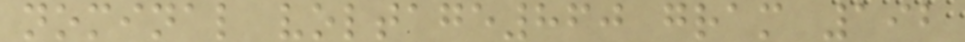nominal voltage860 gram 192
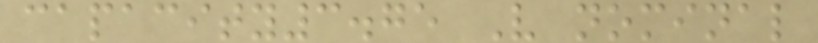capacity3.75 V nominal
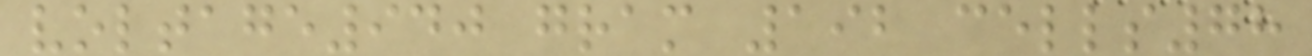voltage940 gram 192 cells78
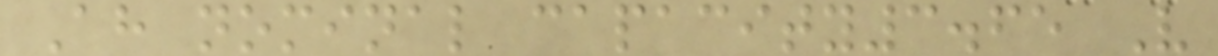Ah nominal capacity3.65 V
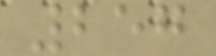257
